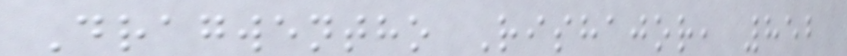Dragwentho Rishajor, 852
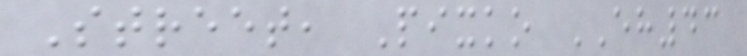Street, Pixko EH43
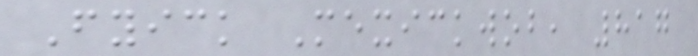Fyick Mexickwob, 817
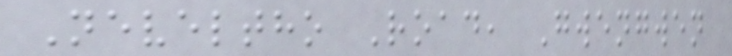Neveltho Road, Gwengwen
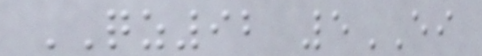QZ92 5EI
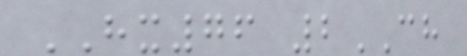HX76 2CH
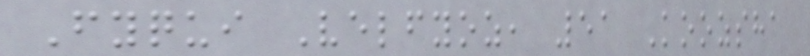Fyqui Velfyoz, 51 Koozsha
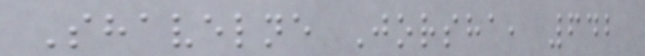Shavelne Jorsha, 642
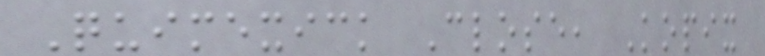Quimexick Close, Kopix
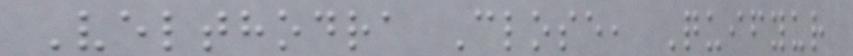Velthodra Close, Quifyur
